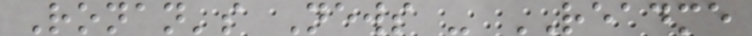Ronan's News - README
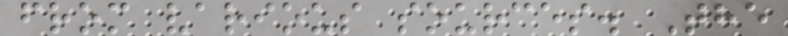from various sources. The
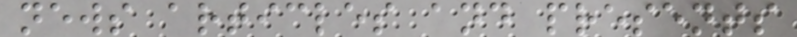news articles and presents
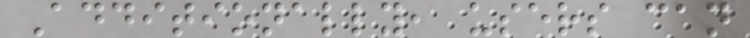Additionally, users can
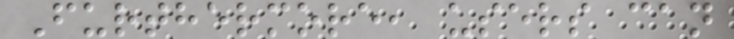Furthermore, users can
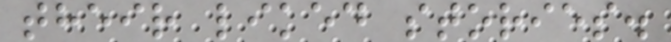their liked stories.
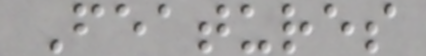Features
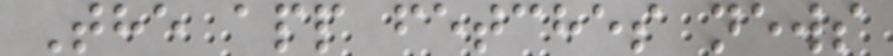The app fetches news
